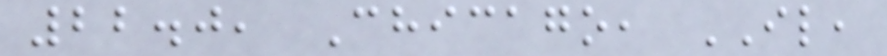22.0, Chicago, IL,
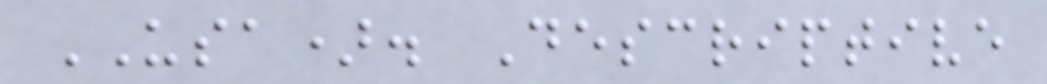USA). Descriptive
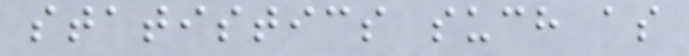statistics such as
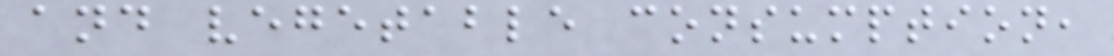and vegetable consumption,
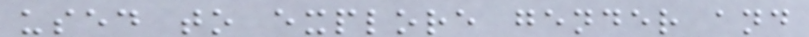used to explore gender and
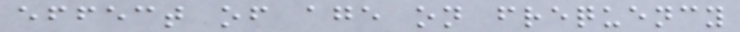effect of age on frequency
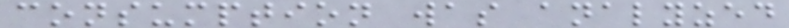consumption was analyzed
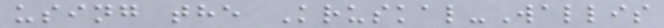using the Kruskal-Wallis
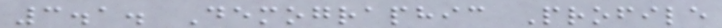3.1. Demographic Profile
